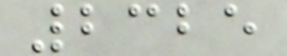2325
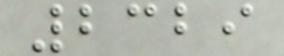2329
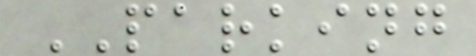PARKING
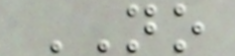NO
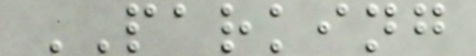PARKING
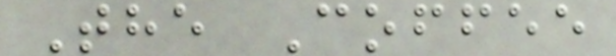The Coffee
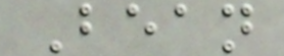Bean
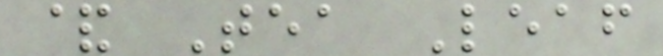& Tea Leaf
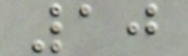10
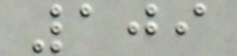109
